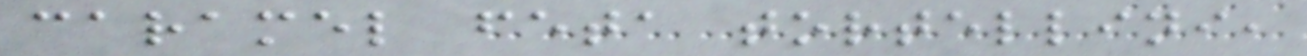caramel feta tortellini,
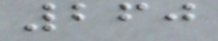260
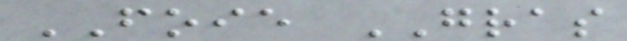FOIE GRAS
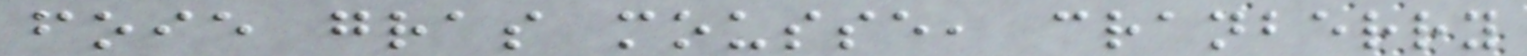foie gras mousse, cranberry
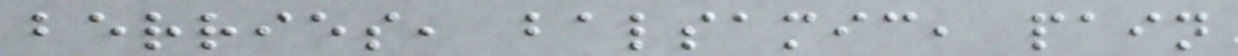berries, balsamic, pain
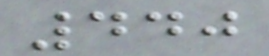440
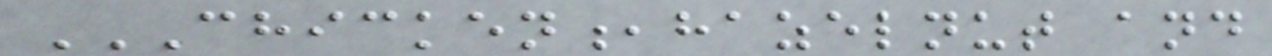CHICKEN,HAZELNUT AND
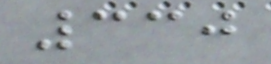330
